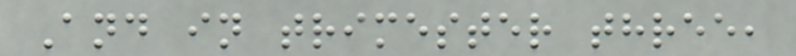And in trimester three,
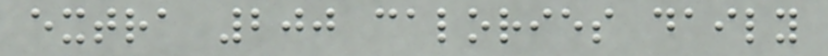extra 200 calories daily
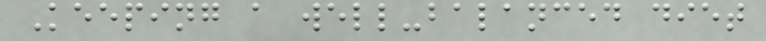Keeping a well-balanced diet
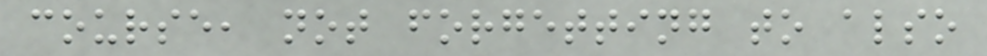course, not forgetting to also
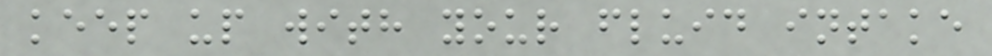keep up with your fluid intake
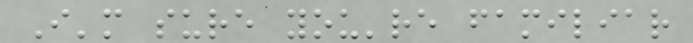I'm sure you're familiar
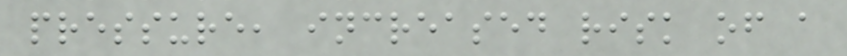pressure, increased risk of a
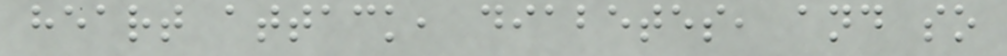heart attack, diabetes, and so
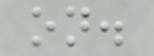on.
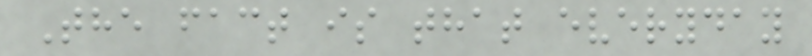The fact is that everyday
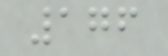176
